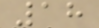18
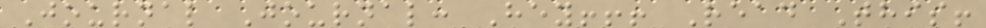Journal Journal: Hey!!! Read This!
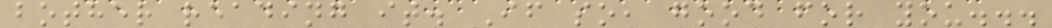bother reading it. If so, good for you...
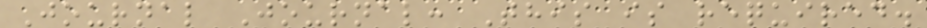Journal Journal: This is required.
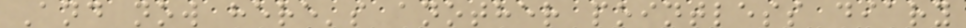And now here's another pointless diary
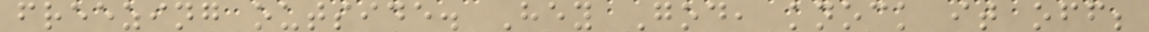freezing outside. Hey God, knock it off;
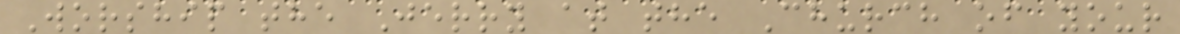Worship the Jerry at the Church of your
